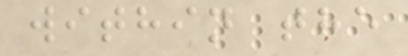within the
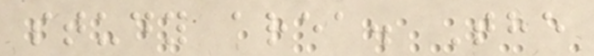study area. The
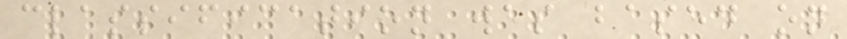classification was based on
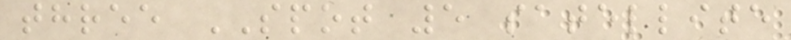three SPOT 5 satellite
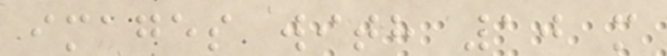images with 10 m
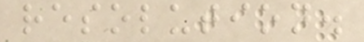resolution.
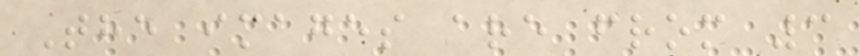The images are from 3
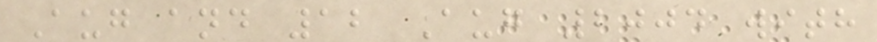Aug and 12 Aug 2004 with
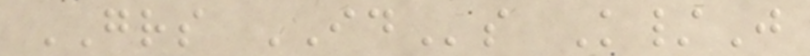GRS IDs K/J
